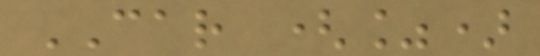CAR (%)
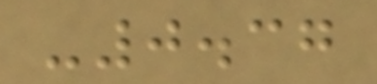-0.37
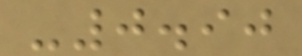-0.90
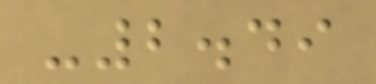-2.49
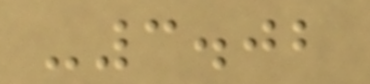-3.02
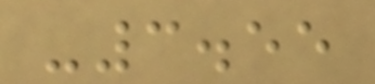-3.55
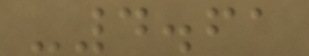-4.61
